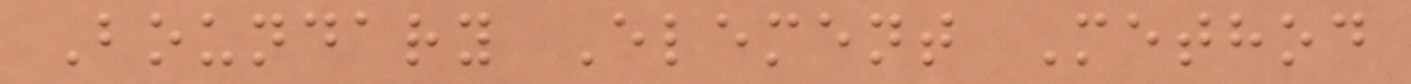Boundary Element Method
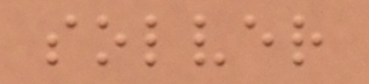solver
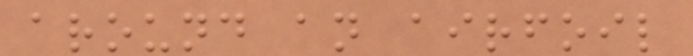around an airfoil
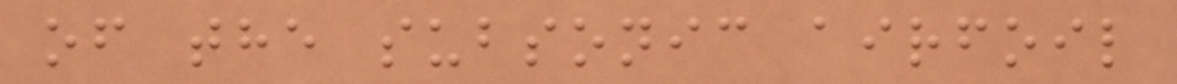of the subsonic airfoil
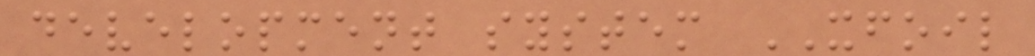development system XFOIL
